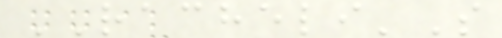RACHELI'S
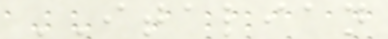ITALIAN
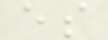es
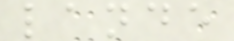lande
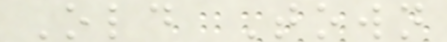Old Town
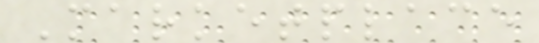Marketplace
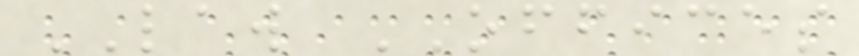LAW OFFICES
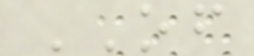OF
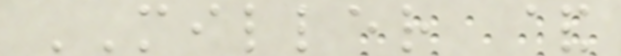MILLER &
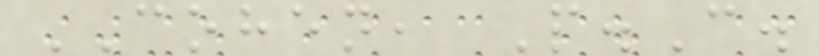COHEN, P.C.
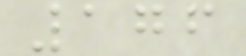176
